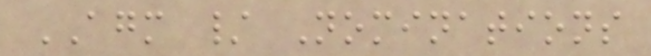AGM / Nominations
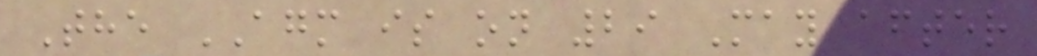The AGM is on 29 May after
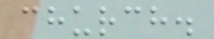church.
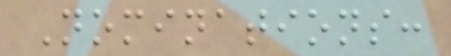Nominations:
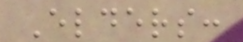Elders:
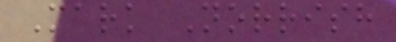Mark Norrish
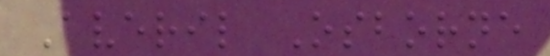Averil Osborne
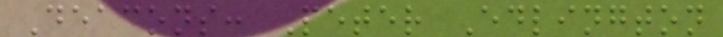Deacons: Peter Edlington
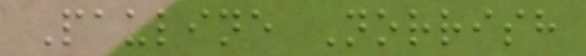Pauline Norrish
